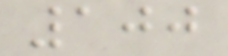100
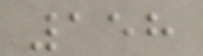158
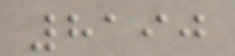8190
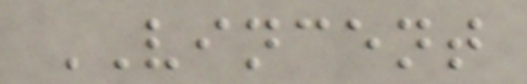VINCENT
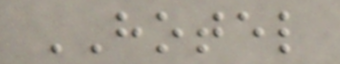HOTEL
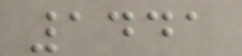1441
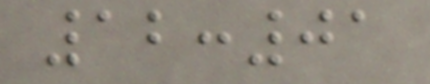12:01
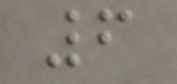6
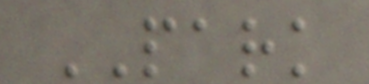PARK
